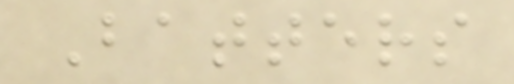Batters
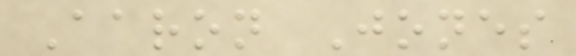Aaron Jones
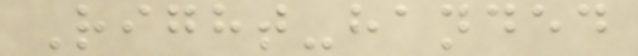Right-handed
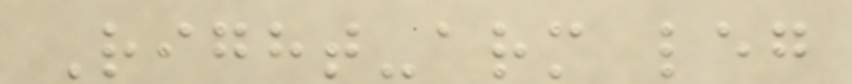Right-arm leg
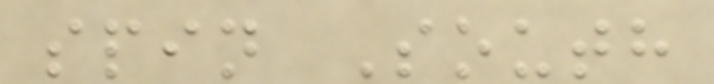spin South
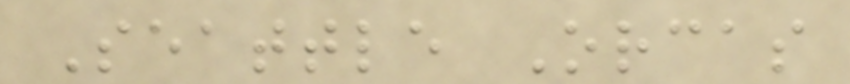Seattle Orcas
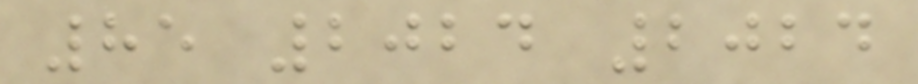85 2024 2024
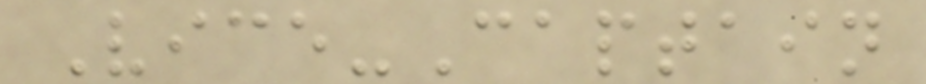Vice-Captain
